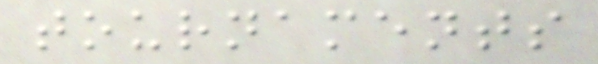tournaments
